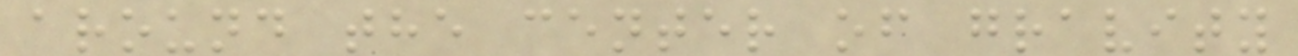around the center of gravity
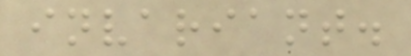invariant.
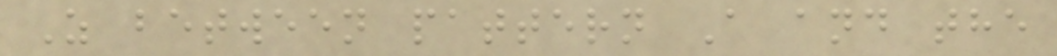Z between pattern A and the
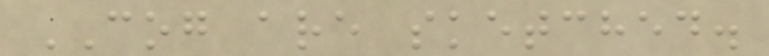COG are sketched.
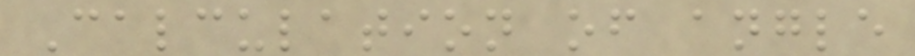Calculation of angle
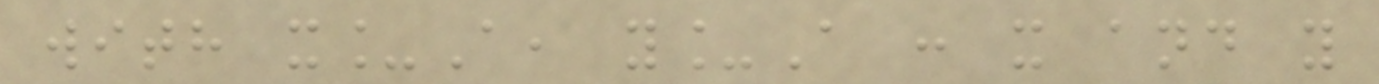with x_A, y_A : x and y
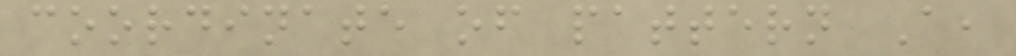coordinate of pattern A,
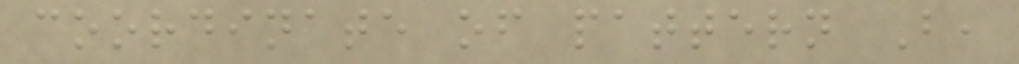coordinate of pattern B,
